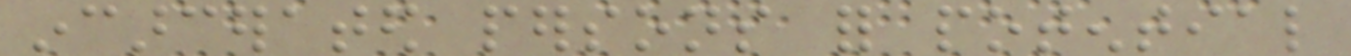incarcerated persons for potential
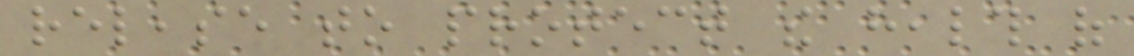release to protect the health of
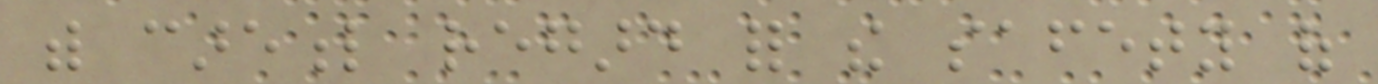with careful regard for the safety of
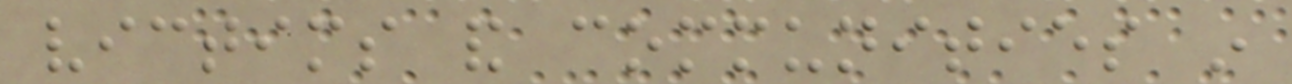victims and communities in
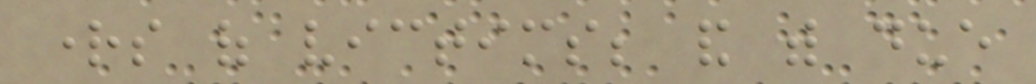rights of victims; and with due
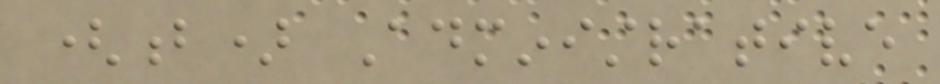(b) Administrative
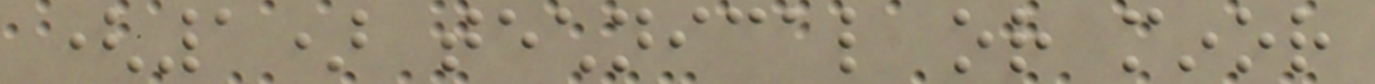(1) technical or minor
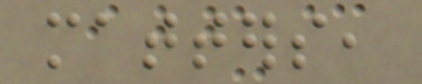matters,
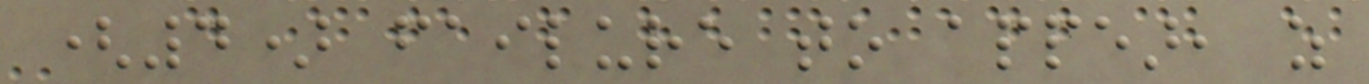(4) failure to appear, as
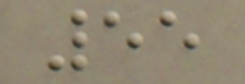55
